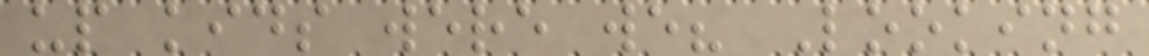up kids were we? Looking
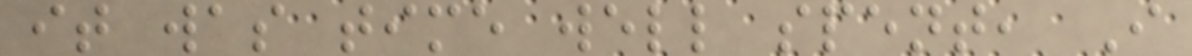it was time well spent, I
